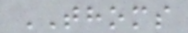THOMS
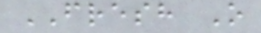FRESH O
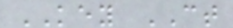KEY CT
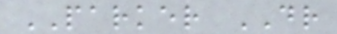PARKER DR
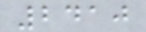2410
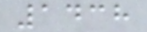1438
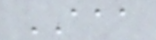AAA
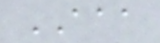AAA
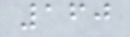160
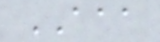AAA
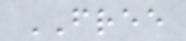FREE
